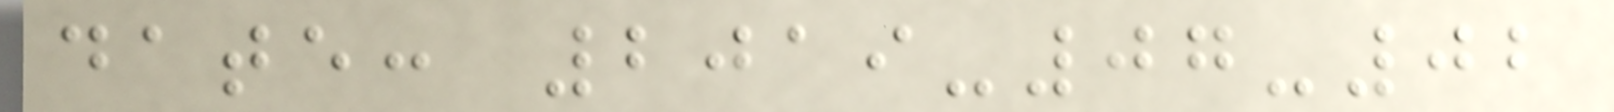date: 2019-07-02
